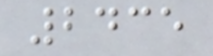2435
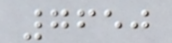7650
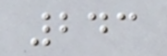243
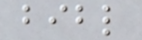bibl
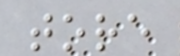tore
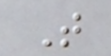T
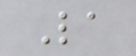La
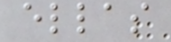ellas
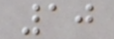10
